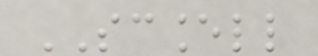SCANCELL
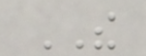THE
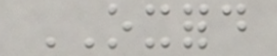OXFORD
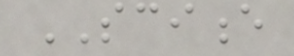SCIENCE
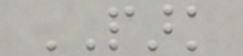PARK
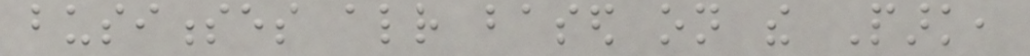businesses already based on the Park,
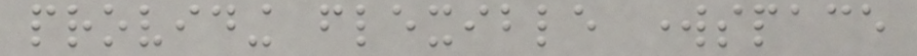providing flexible workspace
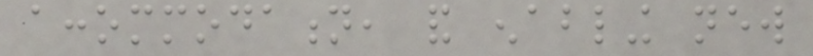accommodation, and enabling new
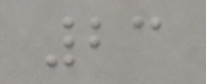23
